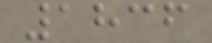1836
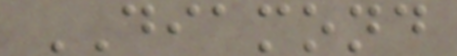DIAMOND
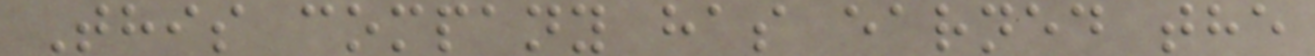This company has earned the
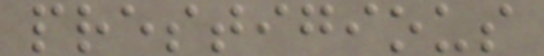prestigious
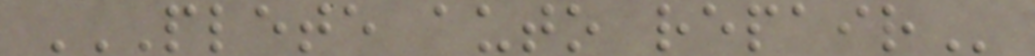PLETE AUTO REPAIR
